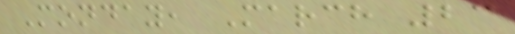Monday, March 23
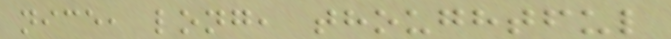nice, long, thoughtful
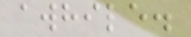awhile.
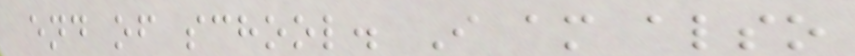end of school. I am also
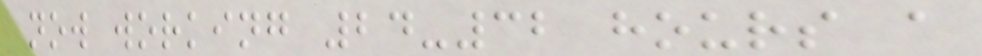now working 24-32 hours a
